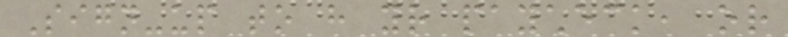Sign-up to have your paycheck, or
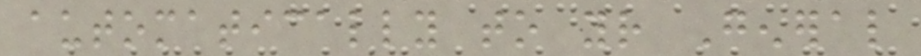automatically to your General
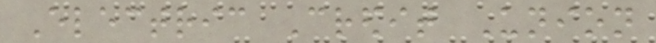Electric Credit Union
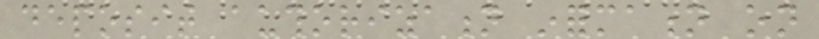deposit authorization information on
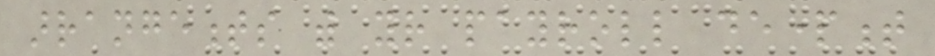arrangements with your payroll department
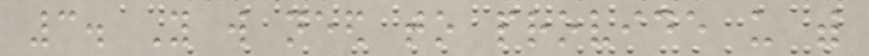3. You will need to provide us with
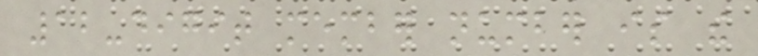12-digit member number is the
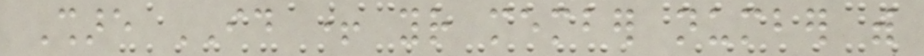Share ID + your member number with
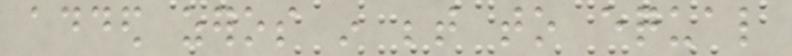added zeros in between to equal
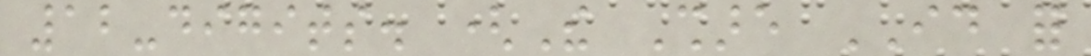12-digits. (The Share ID for
